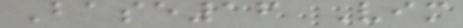Base16 Vim
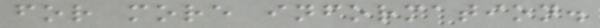for more information.
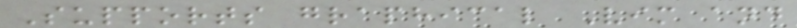Supports graphical Vim and
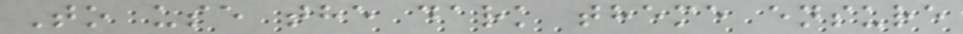To use the dark theme ensure
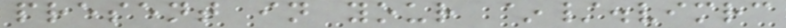present in your ~/.vimrc
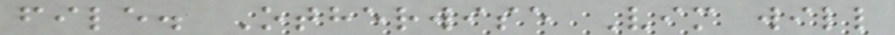file. Otherwise Vim will
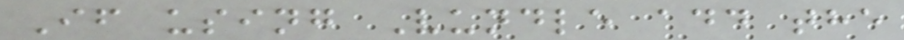If using Vundle add the
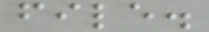file.
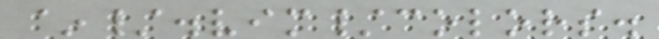~/.vim/colors.
